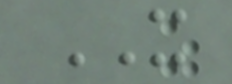IT
